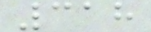318
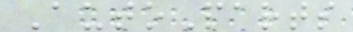AutoParts
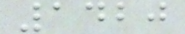1420
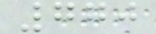770
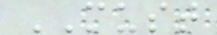MUST
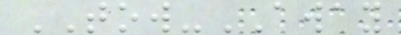TOW-AWAY
